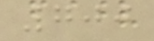700
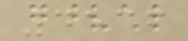4536
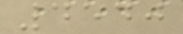4540
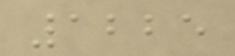1225
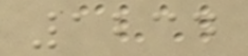1234
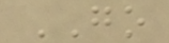GO
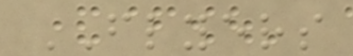FLYERS
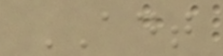ADT
